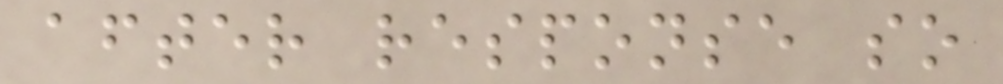after response so
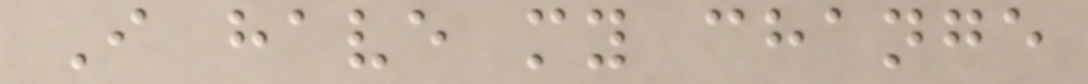I have my change
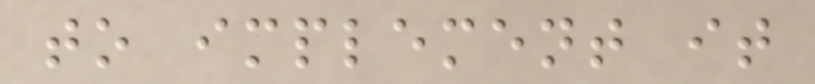to implement it
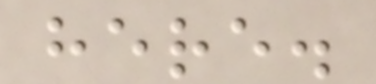here.
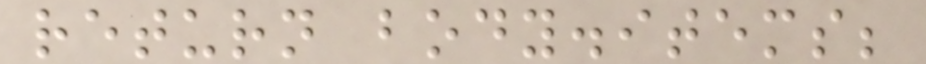return body.items;
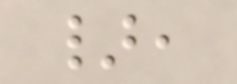},
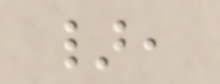},
